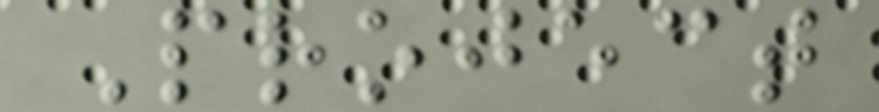Project
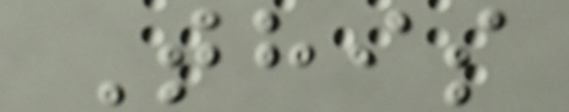This
